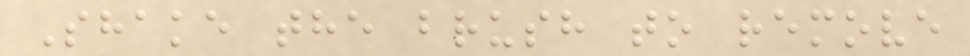Shake the brush to remove
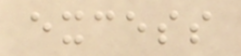excess
